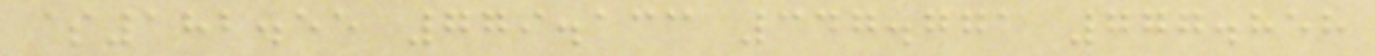$182.55 779.133 347.771 777.858
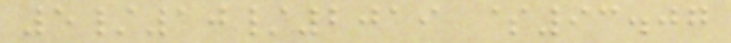5/10/2019 $93.07
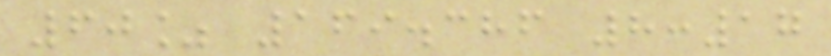60% 169.386 8:17
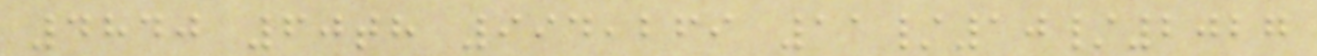4840 60th 994,269 11/10/2027
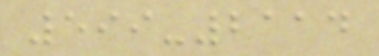599-2114
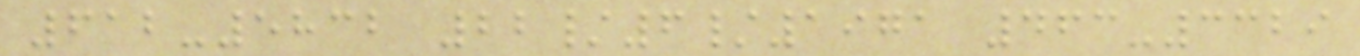612-5832 22/6/1971 463-3329
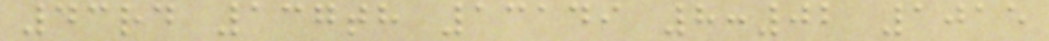43rd 137th 13149 8:02 1015
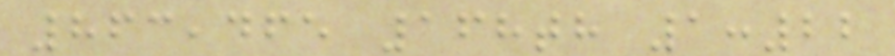863,465 168th 1:22
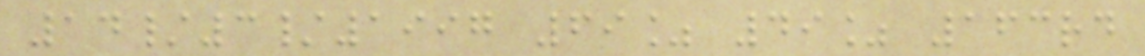14/3/1997 69% 49% 163rd
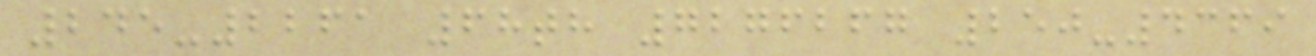245-2261 68th 7276267 250-4369
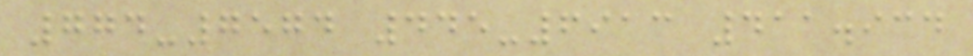774-7574 445-6913 411.934
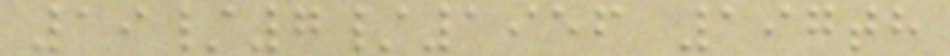19/7/1956 197th
